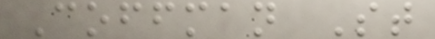Coffman St
